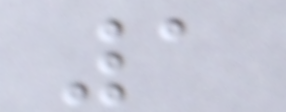1
